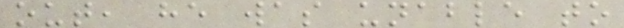out, he was unable to
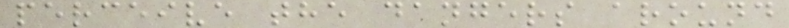perceive the dangers around
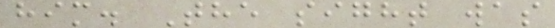him. The sight was
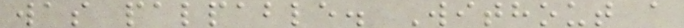was palpable. Without a
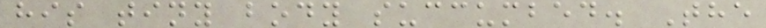his tiny body succumbed. The
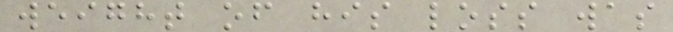weight of his loss was
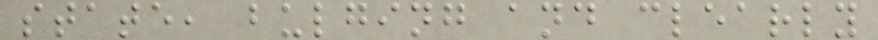state, bulging and clearly
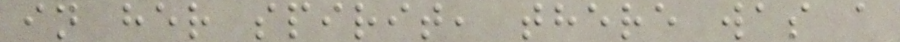in her spirit, there was a
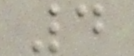4
